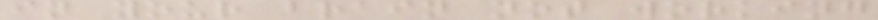in your brain not working
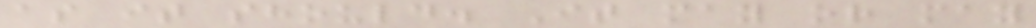as it should. It may or may
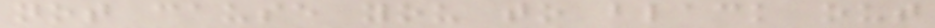not cause you to black out
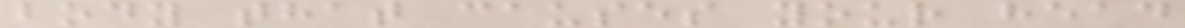body that causes your head
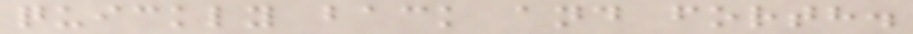quickly back and forth.
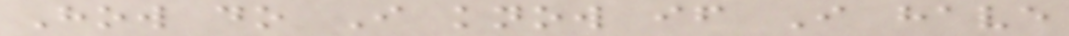How do I know if I have
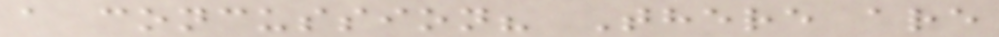a concussion? There are
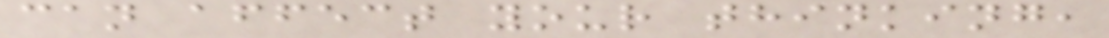can affect your thinking,
